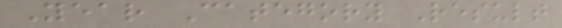Year Category Result
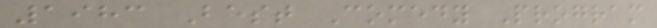1983 Best Comedy Program
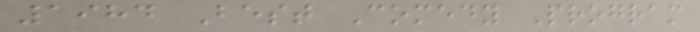1984 Best Comedy Program
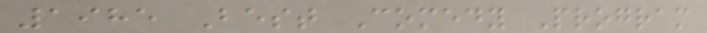1985 Best Comedy Program
